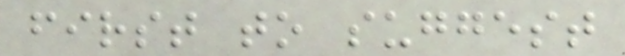first to suggest
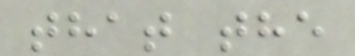that the
